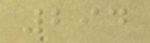294
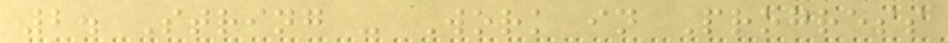2. String - Work in Progress
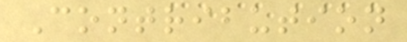Contribution
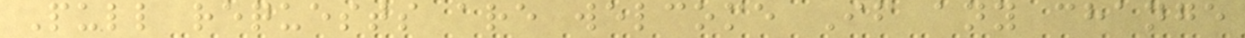Pull requests are welcome If any change
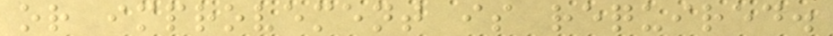or improvement is required.
